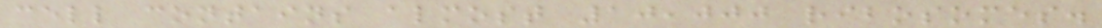cell contains almost 10,000 ribosomes.
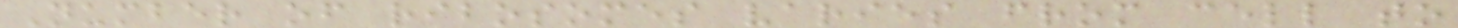Number of ribosomes varies from cell to
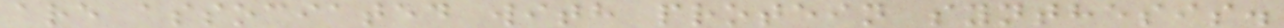are associated with protein synthesis.
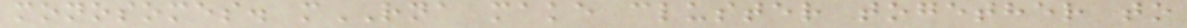monosomes. mRNA make cluster together to
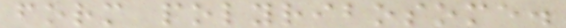form polyribosome.
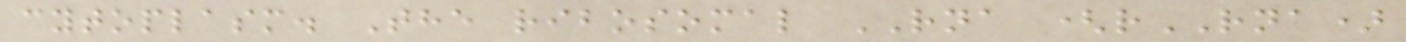cytoplasm. The ribosomal RNA (rRNA)
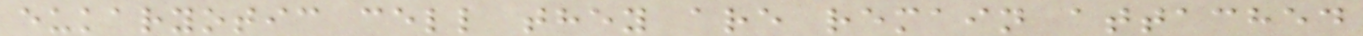eukaryotic cell they are remain attached
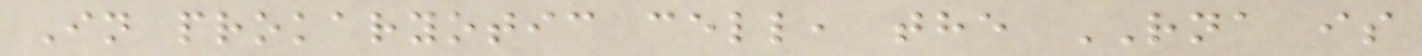In prokaryotic cell, the RNA is
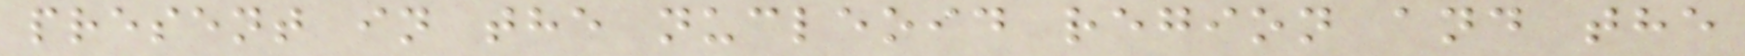present in the nucleoid region and the
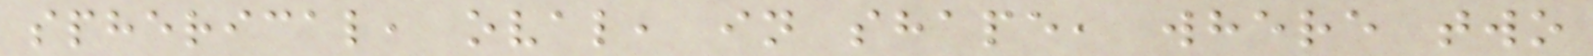spherical, oval, in shape, where two
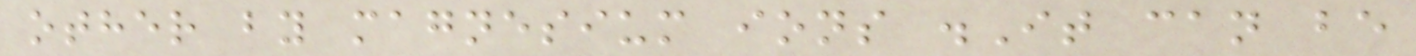other by magnesium ions .It can be
